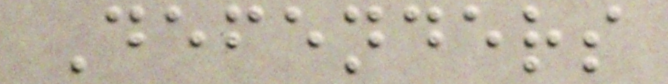Defenders
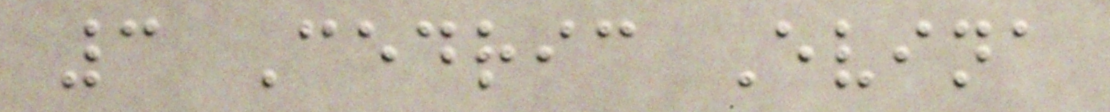3 Cedric Evina
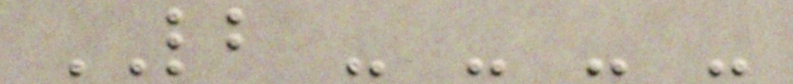LB - - - -
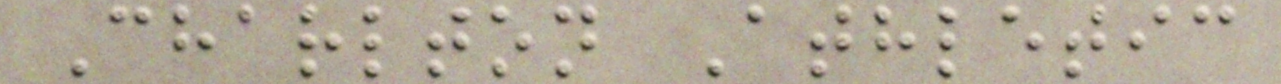Charlton Athletic
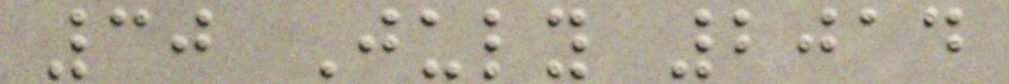30 July 2014
